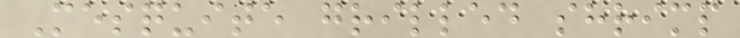Mesquite grilled shrimp
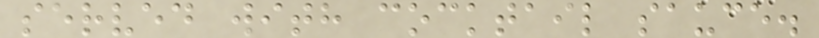served with cocktail sauce.
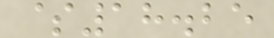$18.25
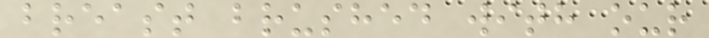breast brushed with our
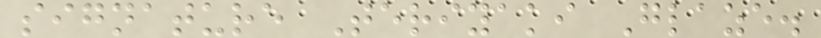signature Teriyaki Glaze.
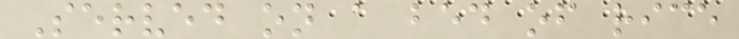Served on a bed of rice
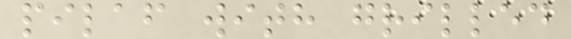pilaf with grilled
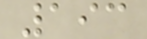193
